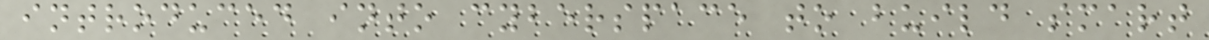introduced into cyberspace to build smart
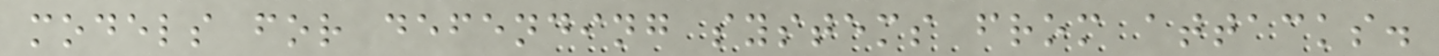models for defending systems from attacks.
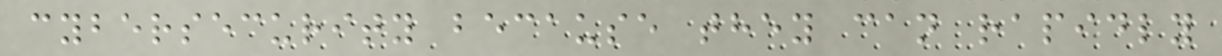cybersecurity because they can rapidly
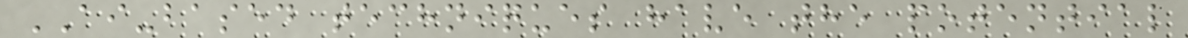AI-based techniques have the potential
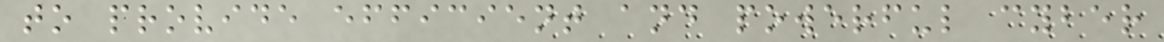to provide efficient and powerful cyber
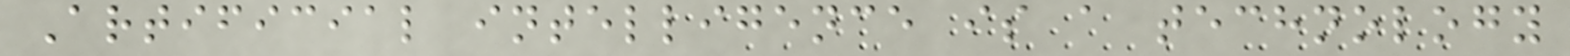Artificial intelligence is a technology
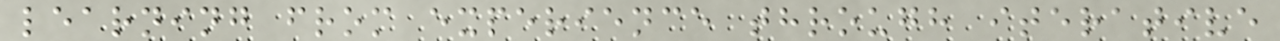learning from experience through iterative
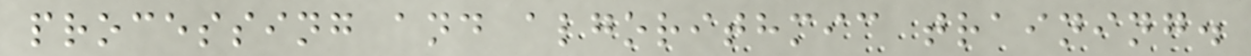processing and algorithmic training.
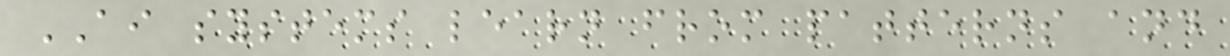AI systems learn from patterns and
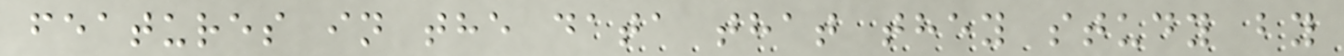features in the data that they study by
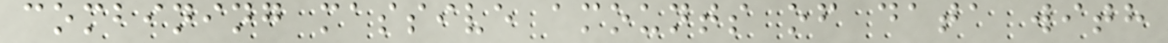combining massive amounts of data with
